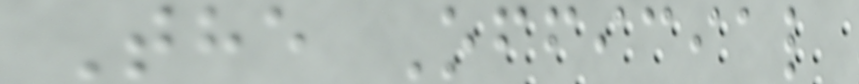The Official
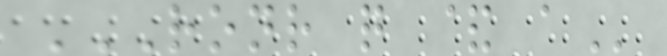RONR Q & A
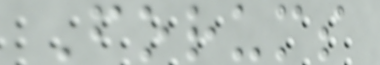Forums
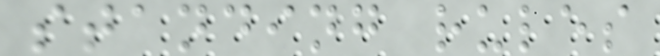standing rules
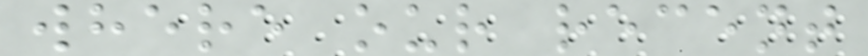where our recent
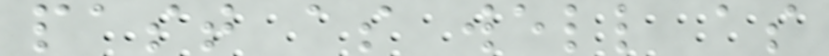past as well as
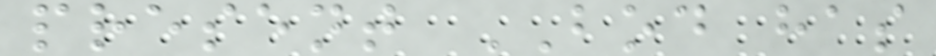present BOD has
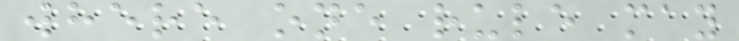where one rule may
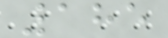185
